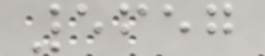5657
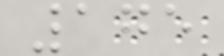175
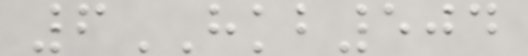6HKB504
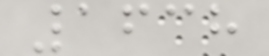1638
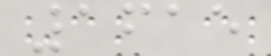1615
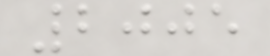2005
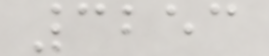3253
